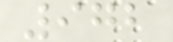972
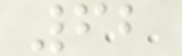62
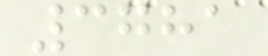3781
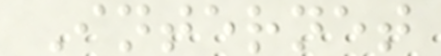Internet
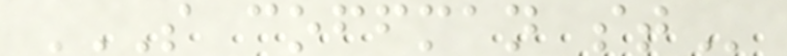S COFFMAN ST
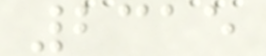2315
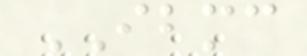IBMC
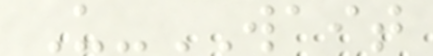U-WAIT
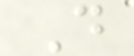D
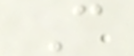C
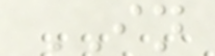IN
